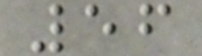56
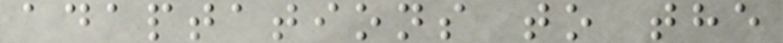adaptations to the
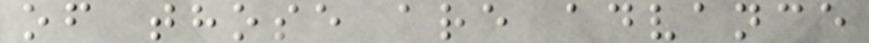of those are advance
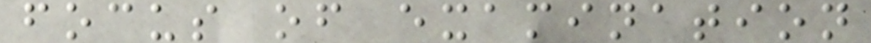focus of examination
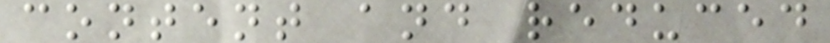content and reduced
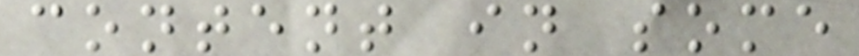content in some
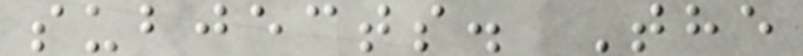subjects. The
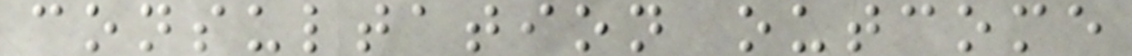consultation outcome
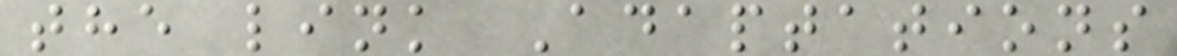the link Adaptations
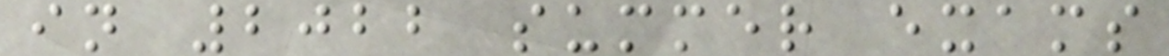in 2022 summer exams
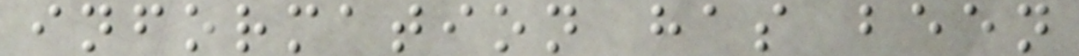information has been
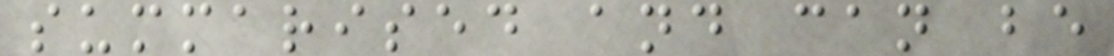summarised and can be
